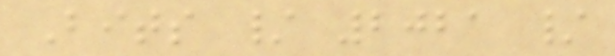Bits / 2021 /
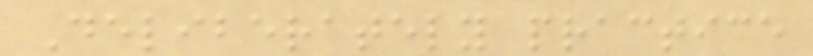Deliberately practice
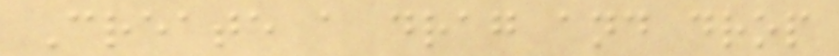Create a drag and drop
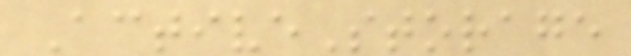ActiveStorage
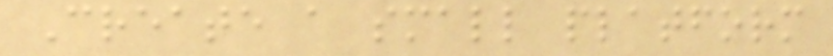Create a small platform
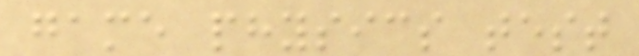game physics test
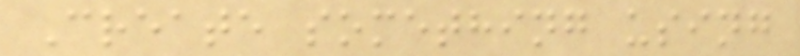Create something using
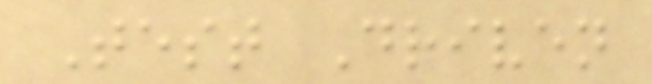Test Driven
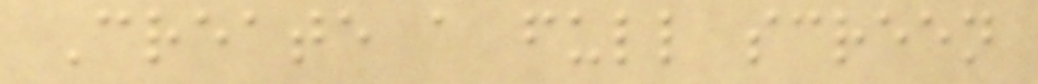Create a full screen
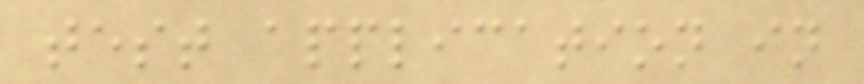test application in
